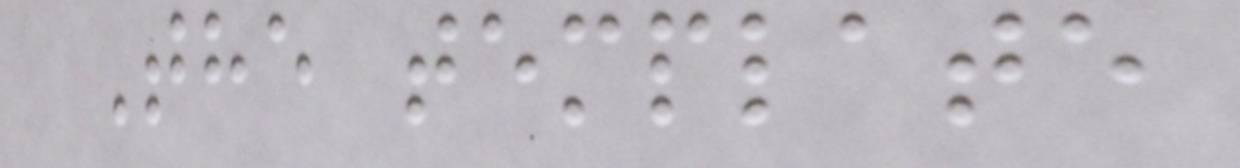The template
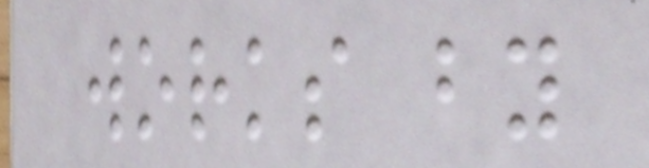works by
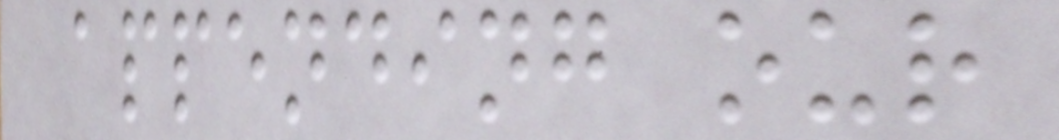appending our
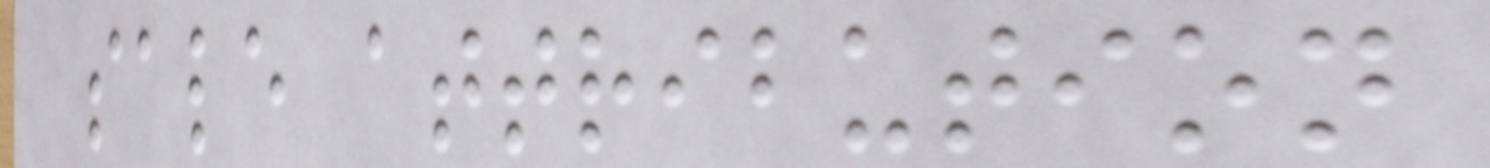sale attribution
